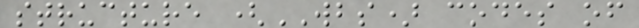structure (WBS) codes of
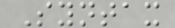Syntax
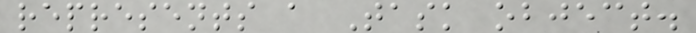represents a Task object.
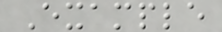Example
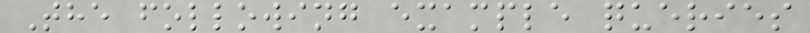The following example queries
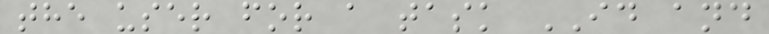the user for a task ID and
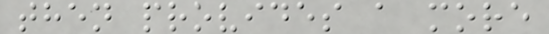then provides a more
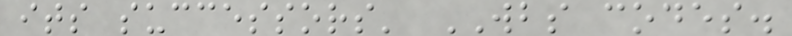its successors' WBS codes.
